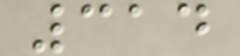314
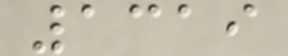1319
